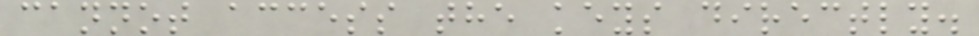cannot access the keys directly.
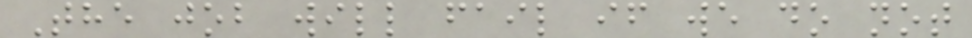The job will fail if we do not
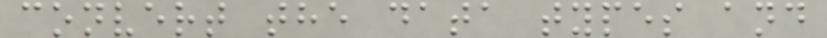convert the data types and
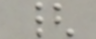{
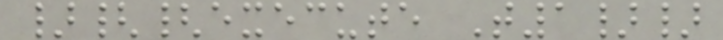}{{execute T1}}
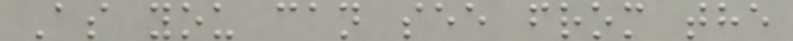As you can see from the
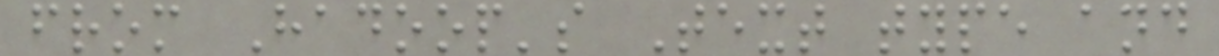from Hadoop's Text type and
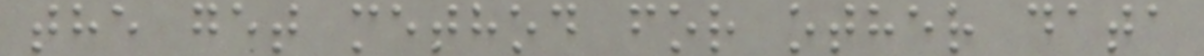the get method for other data
